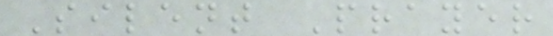Silent Prayer
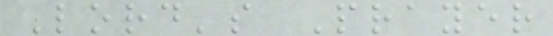Lord's Prayer
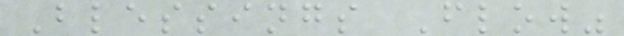Blessings Flow"
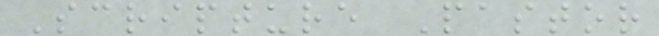Scripture Pastor
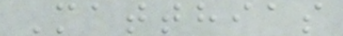Matthias
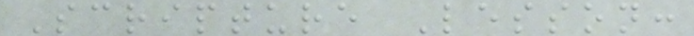Scripture Lesson:
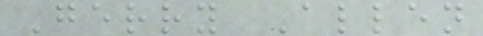Gerry Allen
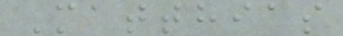Matthias
